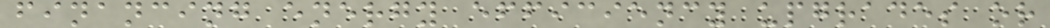financing energy efficiency upgrades or
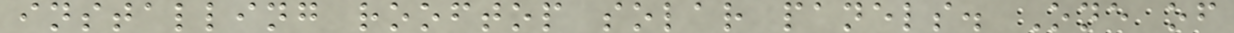installing rooftop solar panels. One of
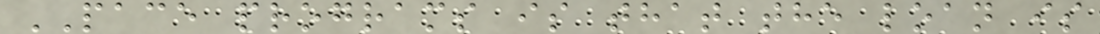PACE programs is that the loan is
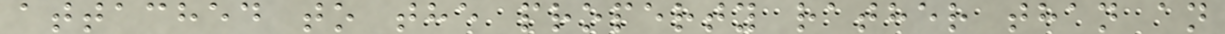attached to the property rather than an
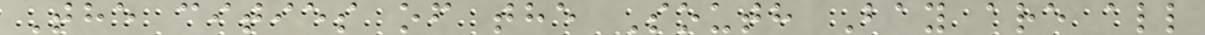The cities of the South Bay are all
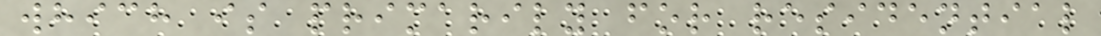which is primarily for residential
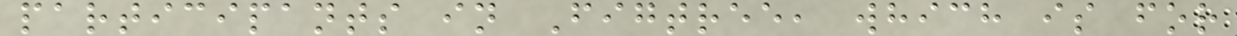participants in Figtree, which is for
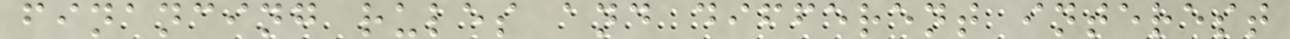financing rules and different interest
